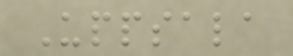Uppsala
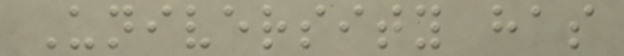University has
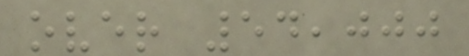over 54,000
